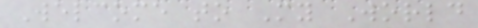Welcome to My World
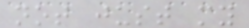not just my
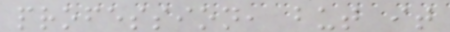profession, but it
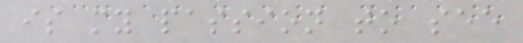is my passion to see
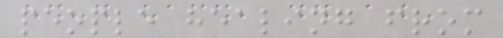people healing from
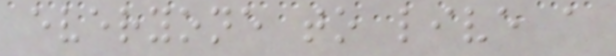everyone to live a
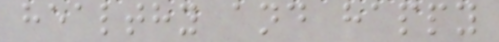healthy and happy
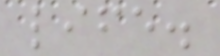life.
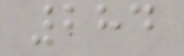284
